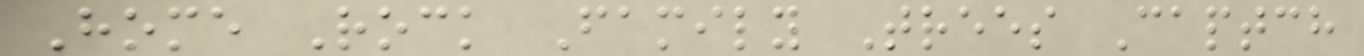Home Rock Family Trees Captch
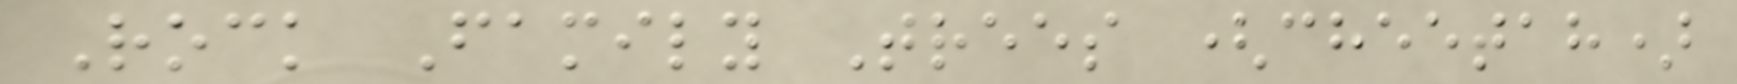Rock Family Trees (cheetah)
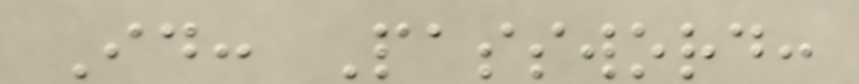Id: Password:
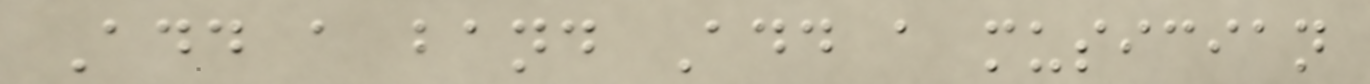Add a band Add a musician
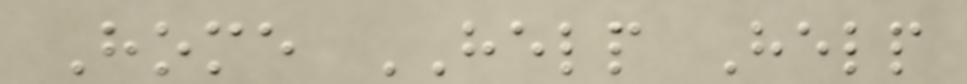Home HELP Help
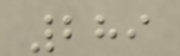289
